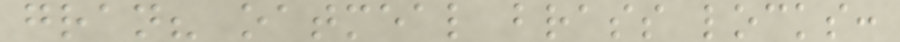gran? oatmeal brass locks:
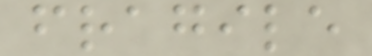fragile
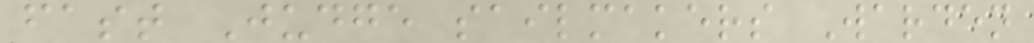fast Judge sailmakers Warden
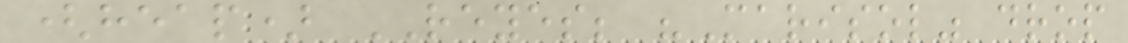(heap) REYES; "Marisol" drop
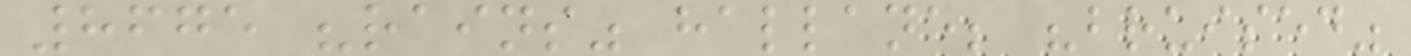8675 "rains" hallane; "bruised"
